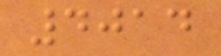4014
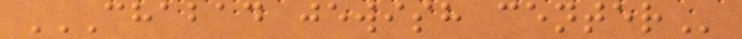CHABAD JEWISH CENTER
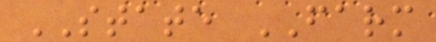STATE FARM
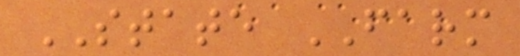STATE FARM
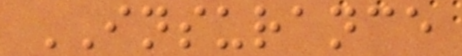INSURANCE
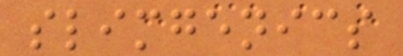slimgenics
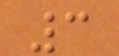3
